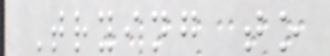Trying to
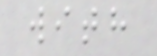with
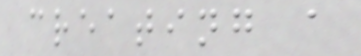creating a
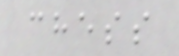chess
